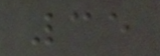35
